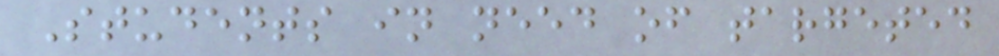Students in need of targeted
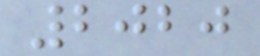2020
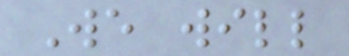We will
